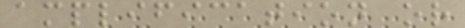amplification or
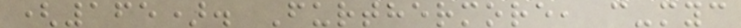(165). Furthermore, c-myc
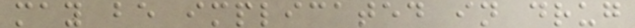may be implicated in drug
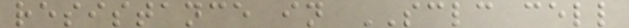resistance in SCLC cell
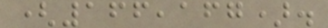(166,167).
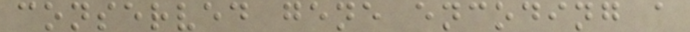conserved gene encoding a
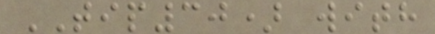TIP30) with
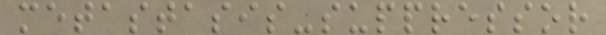metastasis-suppressor
